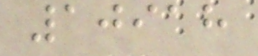10918
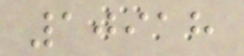10918
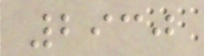2930
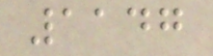1147
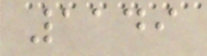1149
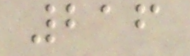216
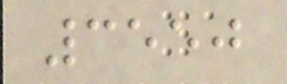3550
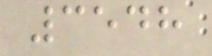3548
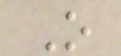O
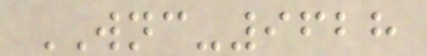WNC-9628
